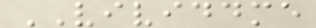VIVIDDME
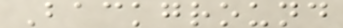Background
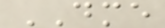DME
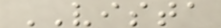VISTA
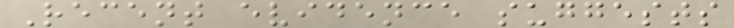Recent evidence suggests
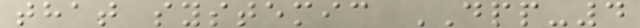that systemic DPP-4
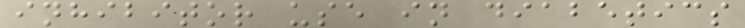inhibitor use in diabetics
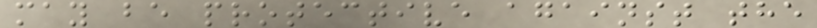may be protective against the
